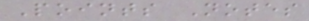Points Notes
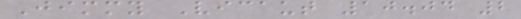Jimmy Vicaut 10.04 2
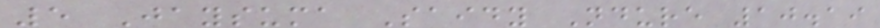5 Jaysuma Saidy Ndure 10.19
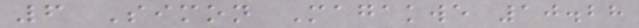6 Simon Magakwe 10.28
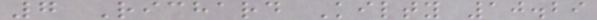7 Richard Kilty 10.29
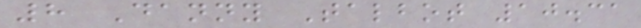8 Danny Talbot 10.31
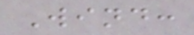Wind:
